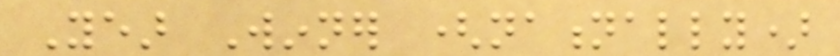Year Winner (nationally)
